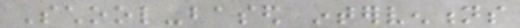School-based interventions
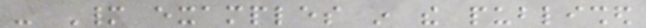- Many examples in the published
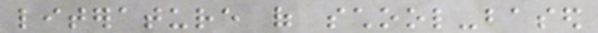literature of school-based
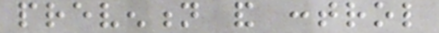prevention and control
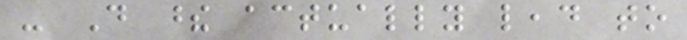- Do these actually lead to
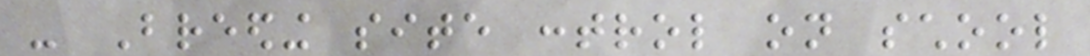- Breeding site control on school
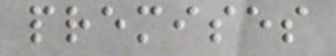premises
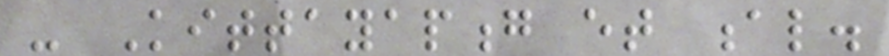- Kittayapong et al.
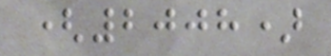(2008)
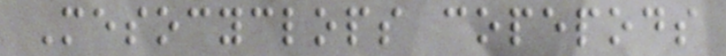Mesocyclops copepods
